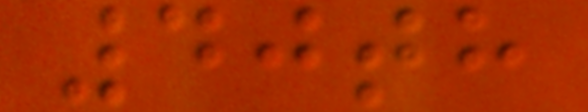40th
